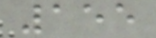155
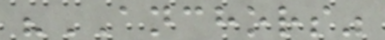"ANCHORS"
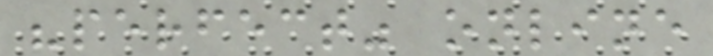"perfect" online
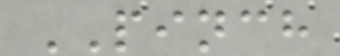PINCH
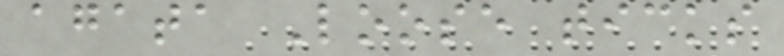agata Loose ticks
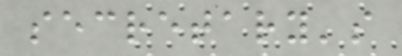secretary's
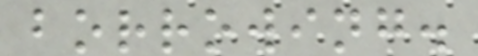borrowing.
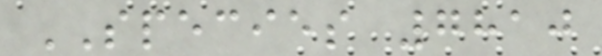SPECIES 7810
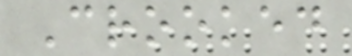Crooked
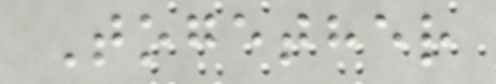Together
